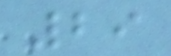29
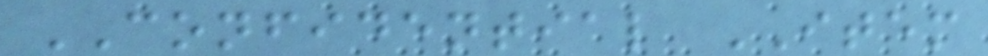CONFIDENTIAL ITEM
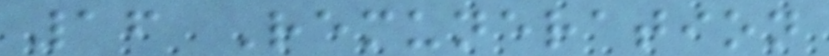16 Remuneration
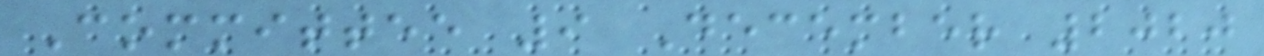Committee 9 December 2020
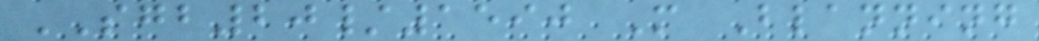SGB20/1590 M Blanning
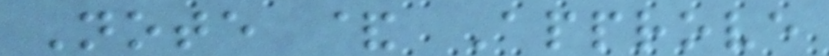Note & Approve
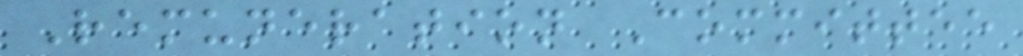Remuneration Committee
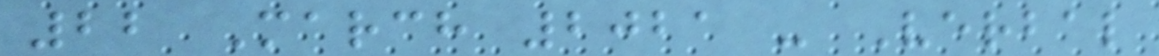22 March 2021 - Verbal
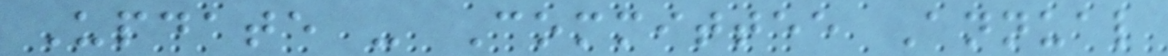Update - Committee Annual
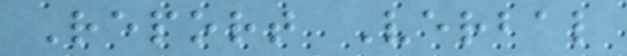Report Verbal
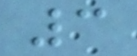3
